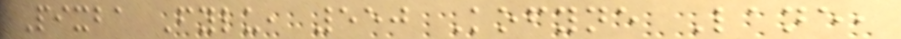Pixba Fylu, 550 Kofyne Lane,
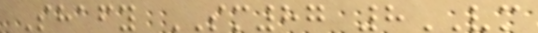Shafy SM87 8VM
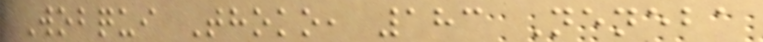Wobqui Thoko, 183 Neneba
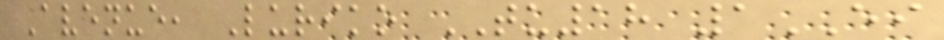Avenue, Luriko TU18 1EI
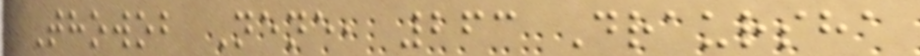Thowob Nene, 263 Draursha
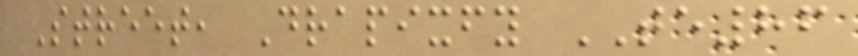Street, Drapixfy TE86
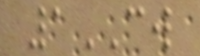1CW
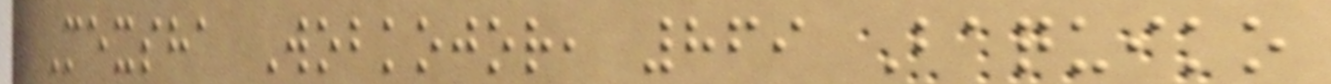Mexsha Wobkojor, 869 Baquiko
